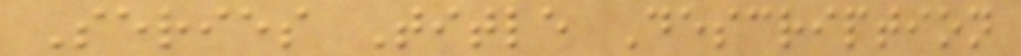Series Title Description
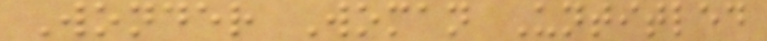Wonder Woman Untitled
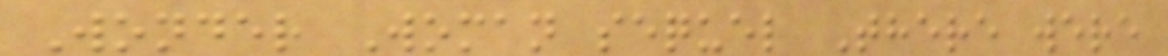Wonder Woman sequel There were
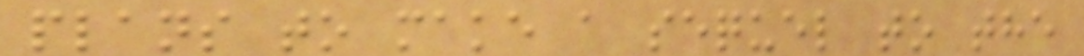plans to make a sequel to the
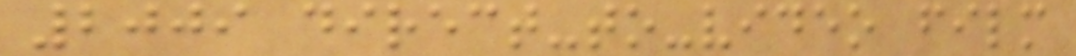2009 direct-to-video film
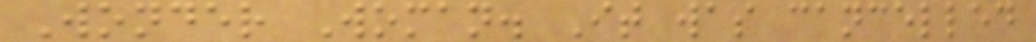Wonder Woman. It was cancelled
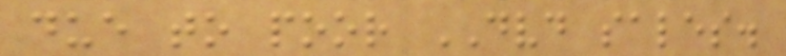due to poor DVD sales.
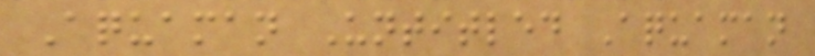Aquaman Untitled Aquaman
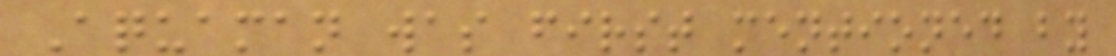Aquaman was first mentioned by
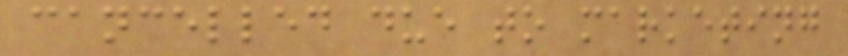cancelled due to marketing
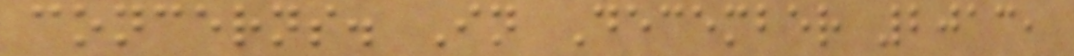concerns. In December 2013,
